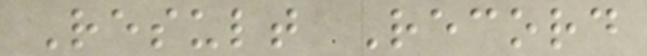Result Record
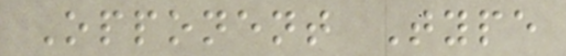Opponent Type
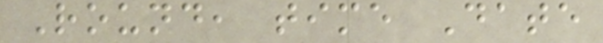Round, time Date
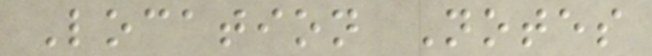Location Notes
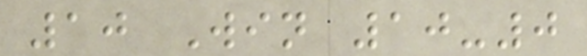10 Win 10-0
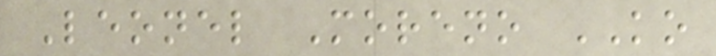Leonel Moreno KO
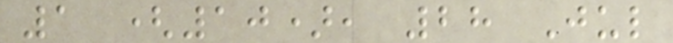1 (10), 28 Jul
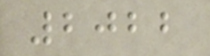2022
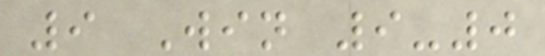9 Win 9-0
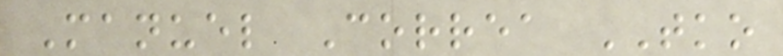Manuel Correa TKO
